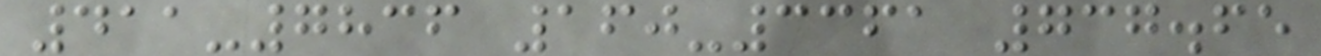411-7836 160-3361 737.65
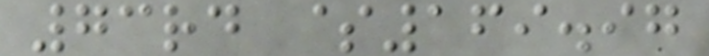73rd $169.97
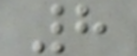8
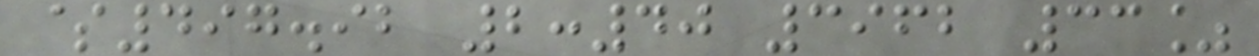$497.92 2:40 3962 33%
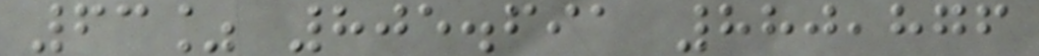63% 805.691 880,876
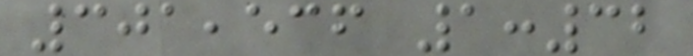301,536 1:32
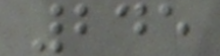245
